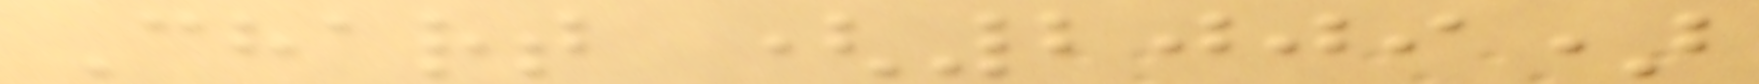Chart (2009)
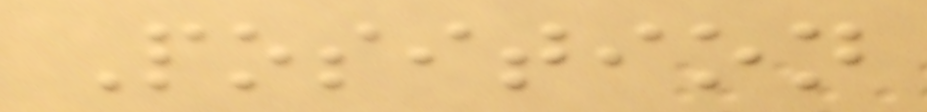Position
